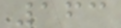163
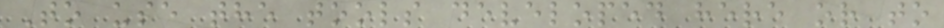To use the tools developed here or to
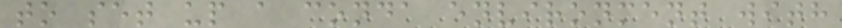to set up a conda environment with
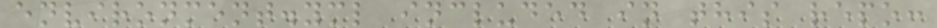environment.yml included in this repo:
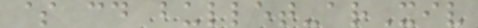$ cd bullet-arXiv
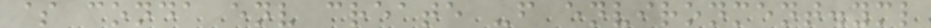$ conda env create -f environment.yml
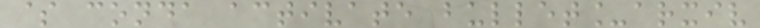$ conda activate bullet_arxiv
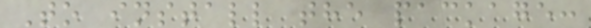To install the package:
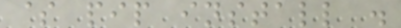$ pip install .
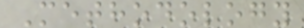Methodology
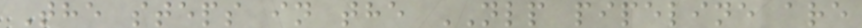The steps in the NLP pipeline are
